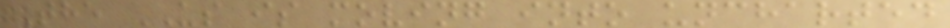The US is moving into uncharted
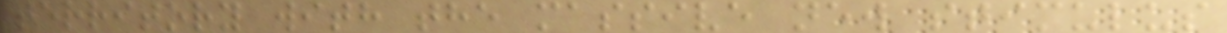territory with the massive new stimulus
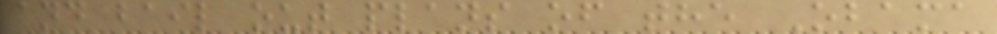and bail out plans of the Obama
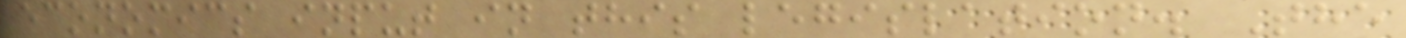economics input in this legislation. The
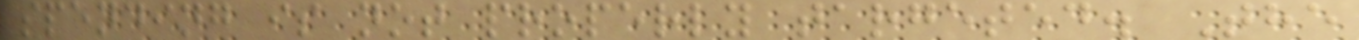spending is not properly targeted. The
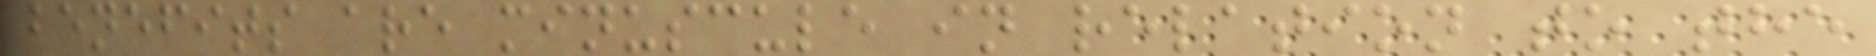benefits are minuscule in relation to the
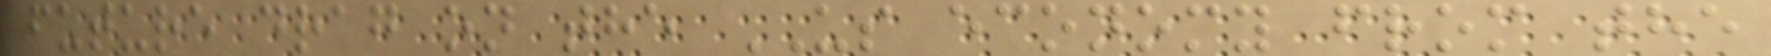future drag on the US economy from the
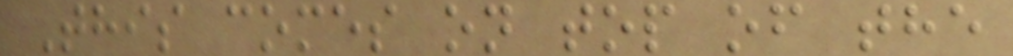This comes on top of the
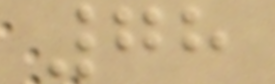78
